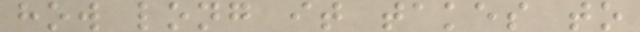how long it takes to
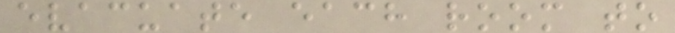evacuate each room to
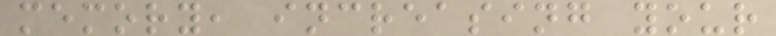memory, increasing your
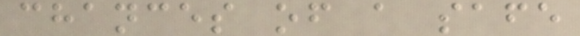chances of a safe
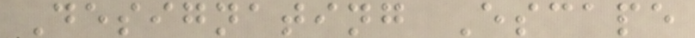Designating Escape
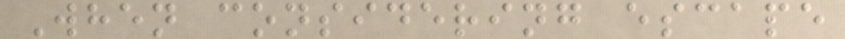When considering escape
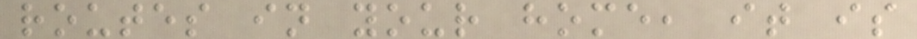routes in your home, it is
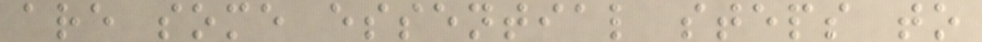are some essential steps to
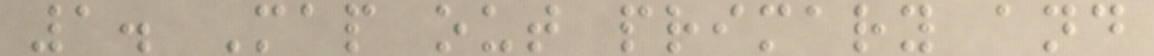1. Map out primary and
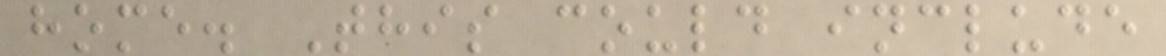home. This could include
